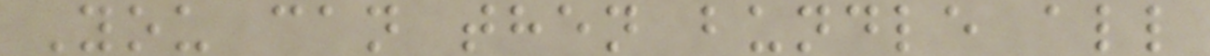You can then bundle all
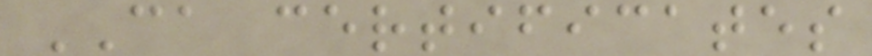CA certificates
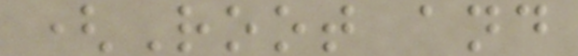(Root and
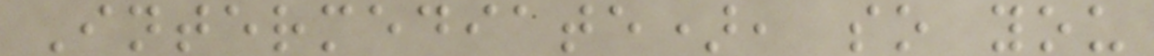Intermediate), so you
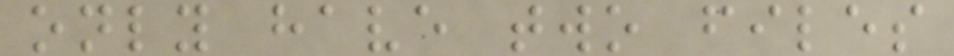only have two files
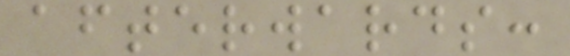afterwards:
